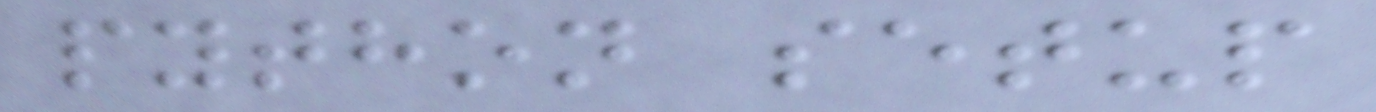python setup
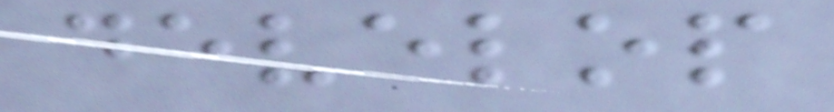develop
